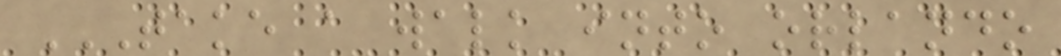TAKE A WALK INTO ORLANDO
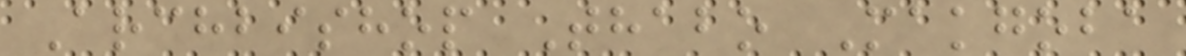Archbishop Thabo Makgoba
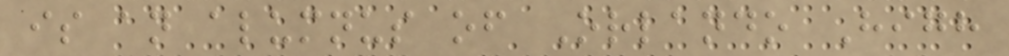is an alumnus of Orlando High
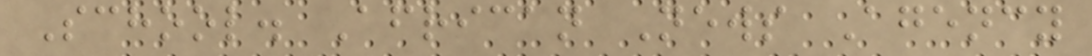School. African News Agency
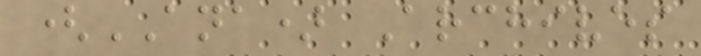(ANA) Archives
